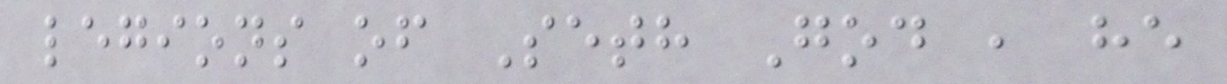legions of Seth God , he
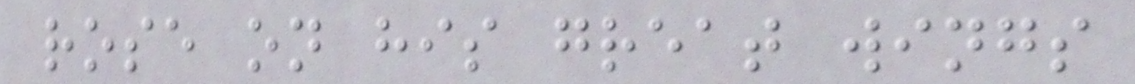rose on his great wings
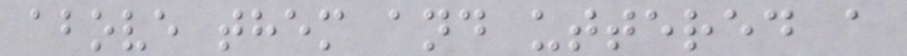above them and uttered a
